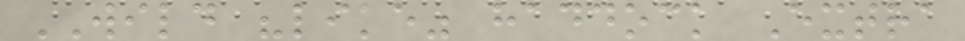WILD "like" haddock Extra
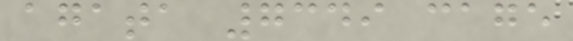agata 7349 cage
